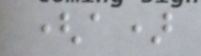(a)
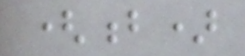(b)
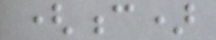(c)
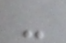-
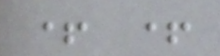+ +
